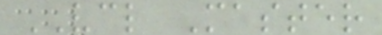VCL Master
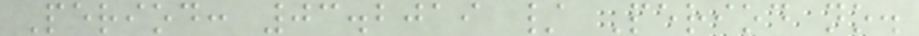Period: 03.2019 / Period no.
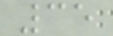35
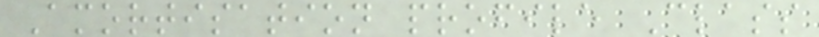Amortisation profile Class
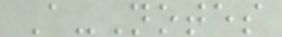A-Notes
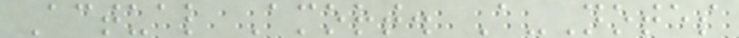Actual Amort. A-Notes
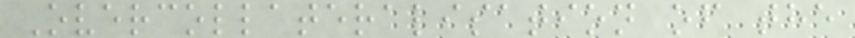Overcollateralisation of the
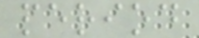period
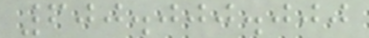600.000.000
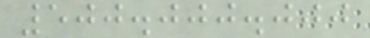500.000.000
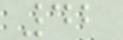42
